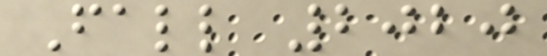Fall 2020
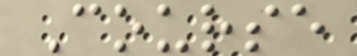Course
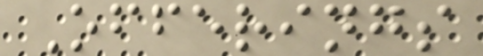Offerings
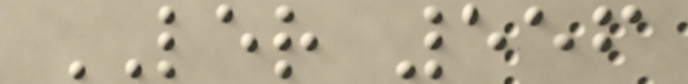LER 556
